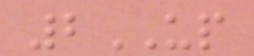2UP
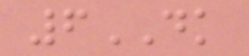6DK
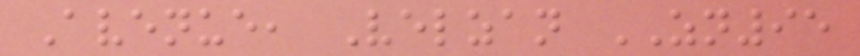Avenue, Velzan ZN95
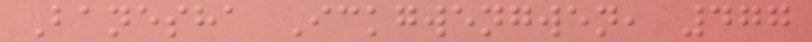Banesha Ickgwengwen, 477
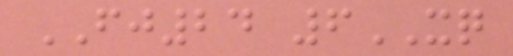FJ24 6XQ
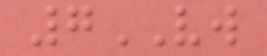7VW
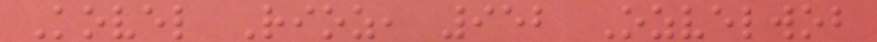Kovel Rioz, 952 Ozvelwob
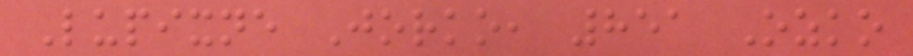Lupixne Jorko, 851 Ozko
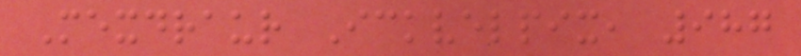Mexdraur Ickvelpix, 987
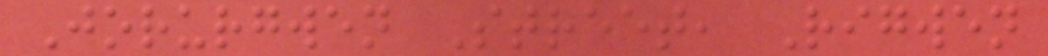Jorurgwen Street, Rigwen
